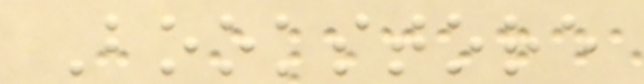Bookstore
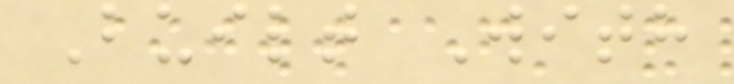Built With
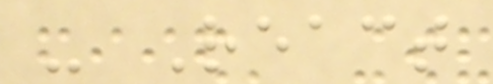- React
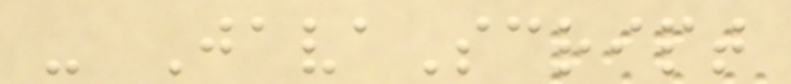- JavaScript
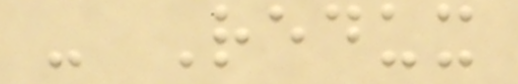- Redux
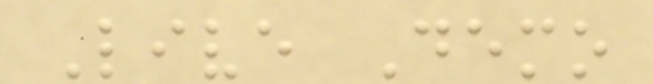Live Demo
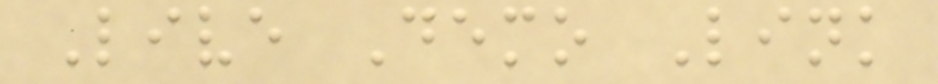Live Demo Link
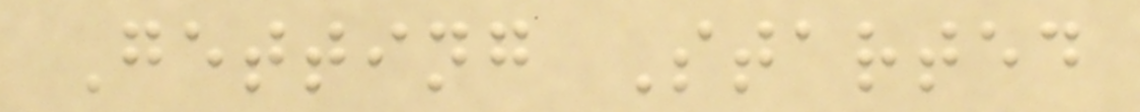Getting Started
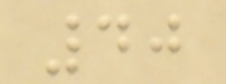40
